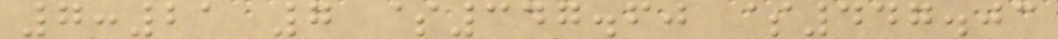7:21 7 $347.60 $447.03
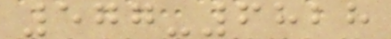577-6828
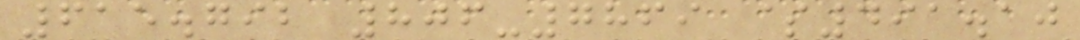615.792 806-7869 $491.10
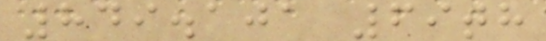849.101 69th
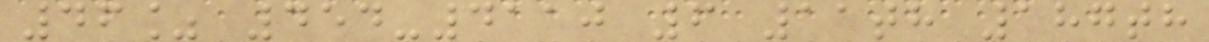46% 454-4110 6 11th 187th
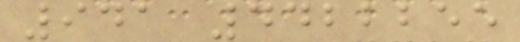941 4422255
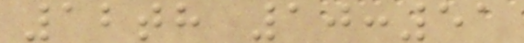12th 10:51
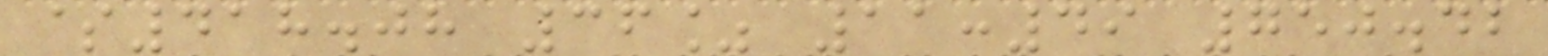$418.08 36% 11:49 750.42
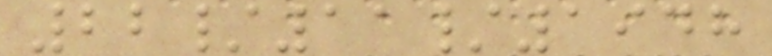22/11/1948
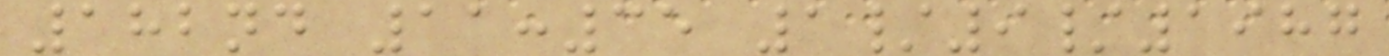182nd 11:35 1/9/1987
